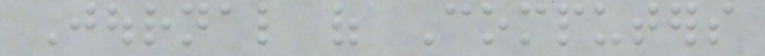Journal of Computers
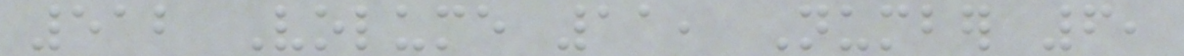512 Volume 11, Number 6,
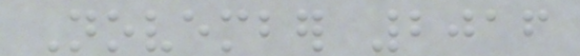November 2016
